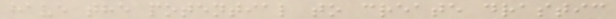have the potential to create drastic
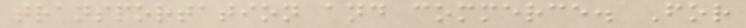transportation and commerce. For
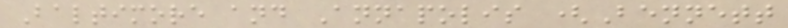Baltimore and Annapolis (Bennett
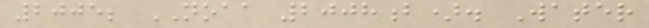2005; NOAA 2008b). Water
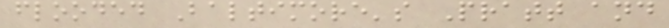flooded Baltimore's Pratt and
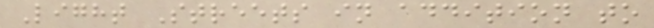Light Streets in addition to
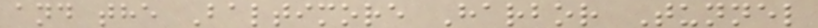and the Baltimore Harbor Tunnel
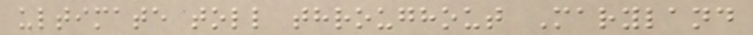ultimate toll throughout Maryland
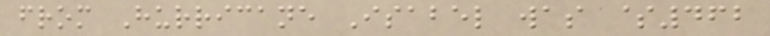from Hurricane Isabel was $462
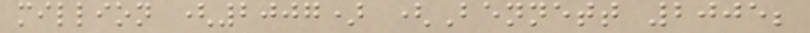million (2007) (Bennett 2005;
